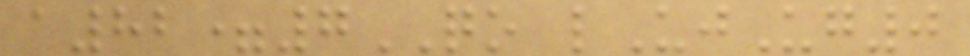a82=7QO lUjUg0
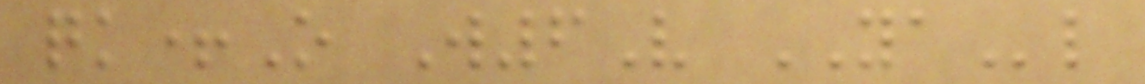qk+O W6V YAl
